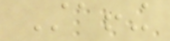Staffing
